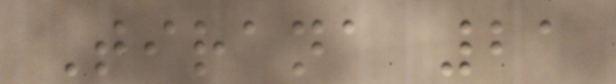Tirana 21
